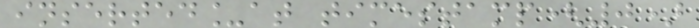inserted_at timestamp(0)
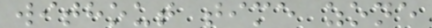without time zone
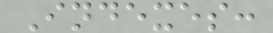Indexes:
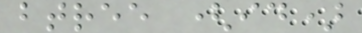btree (id)
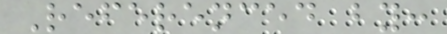Referenced by:
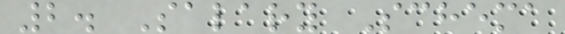2. Salary Schema
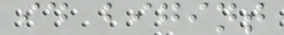id bigint
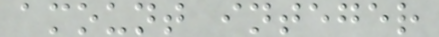amount integer
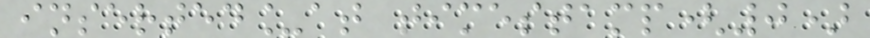inserted_at timestamp(0)
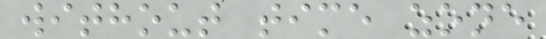without time zone
